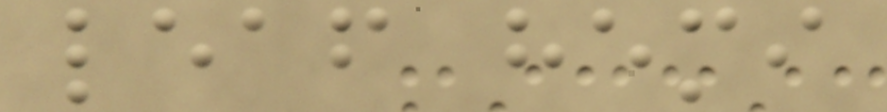leaf hemi
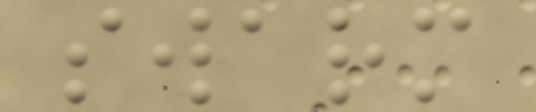swarm
